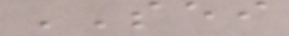SEI
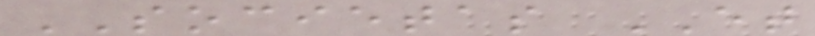SOCIETAS ET
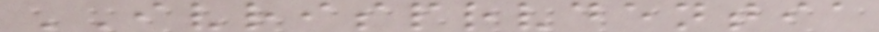IVRISPRVDENTIA
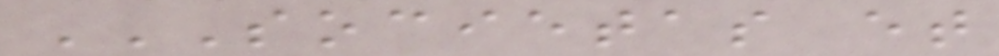SOCIETAS ET
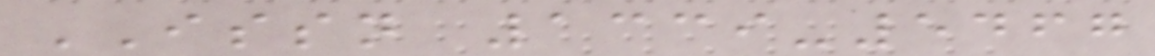ISSN 1339-5467
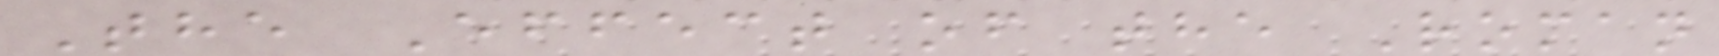The Effect of the Roman
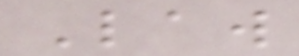Law
